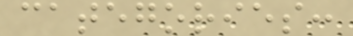categories:
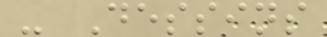- Dessins
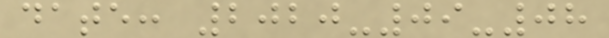date: 2020-09-08
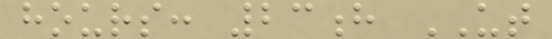hours: 23h UT
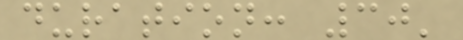duration: 30'
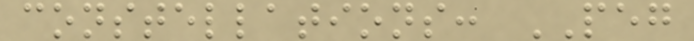constellations: PEG
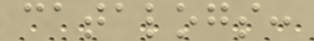catalogs:
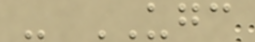- UGC
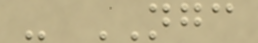- NGC
